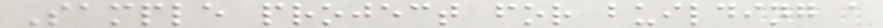Sample project for building a
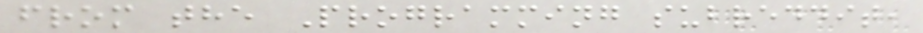from the Programming subreddit,
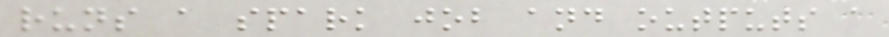runs a spark job and outputs a
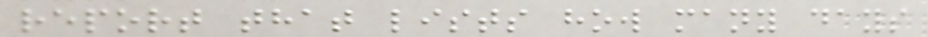report that lists how many days
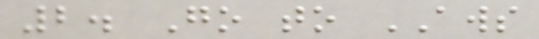2. Go to AWS
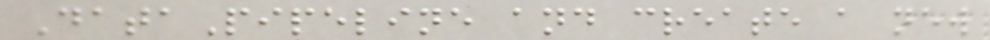DataPipeline and create a new
